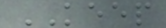KEEP
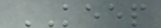KEEP
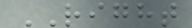RIGHT
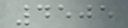4505
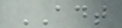ADT
